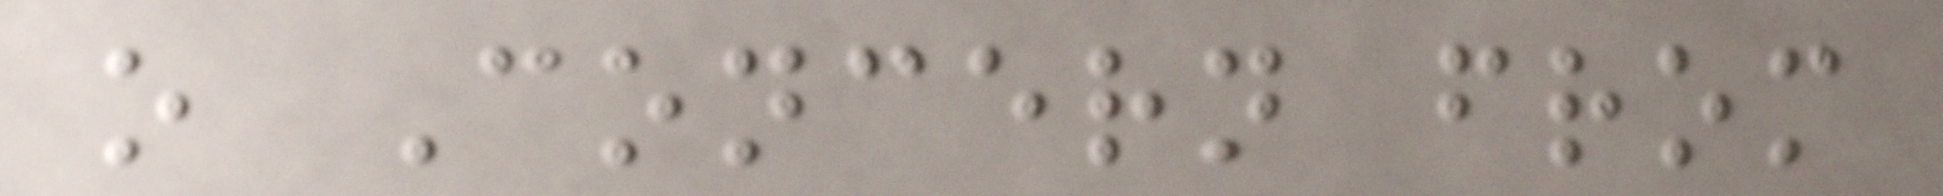o Concern from
